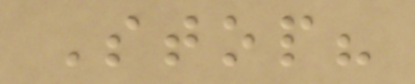Stop?
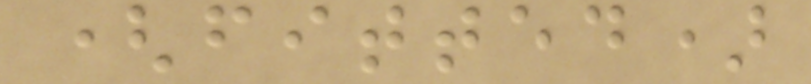(fitted)
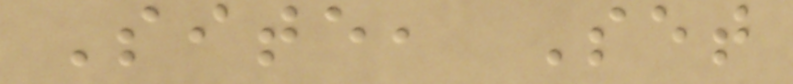Site, Set
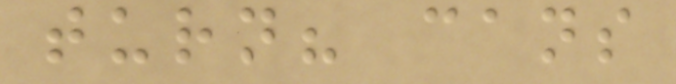turn? cans
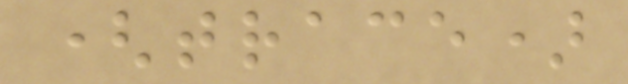(trace)
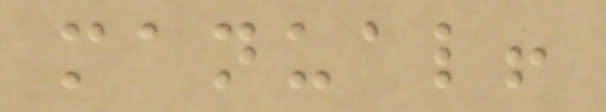manual!
